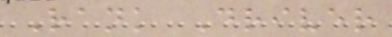Rank Driver
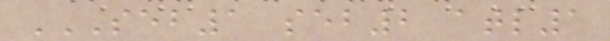SEB1 SEB2 ATL1
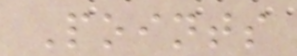Points
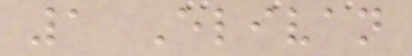1 Elivan
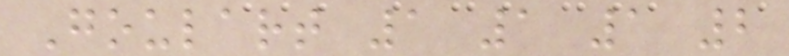Goulart 1 1 1 2
